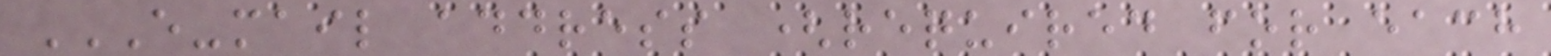E-MAIL ADDRESS (REQUIRED FOR EACH
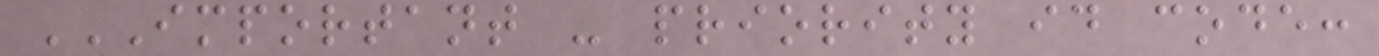IMPORTANT - PRIORITY ID CODE:
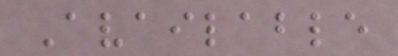Available
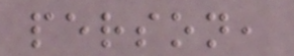person,
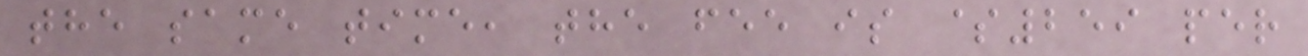the same time, the fee is $259 per
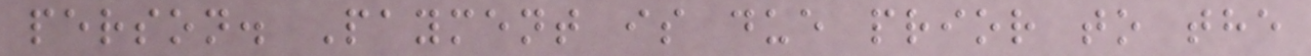person. Payment is due prior to the
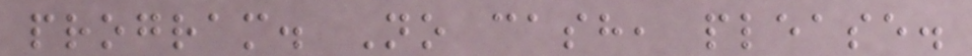program. No cash, please.
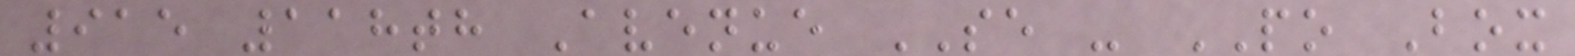915 118th Avenue SE - PO Box
